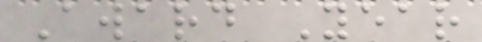Award Year
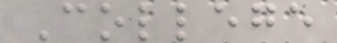College
